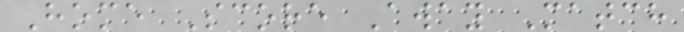Home Score Away Match
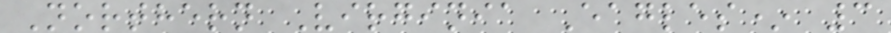Northern Virginia Eagles* 3
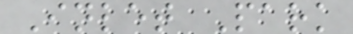Inlet Park
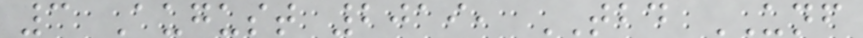3 August 2019, TBD UNF
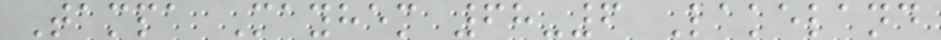Tampa Mayhem 68-6 Lakeland
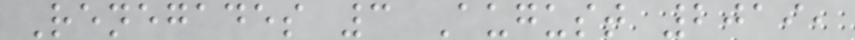Renegades 3 August 2019,
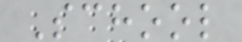School
